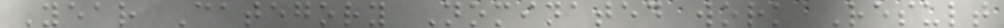Year Category Nominated work Result
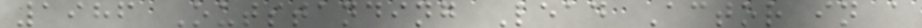1986 Outstanding Lead Actor in a
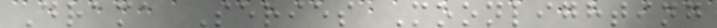Drama Series Moonlighting
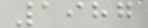1987
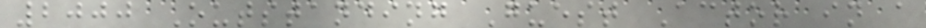2000 Outstanding Guest Actor in a
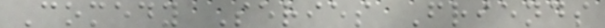Comedy Series Friends
